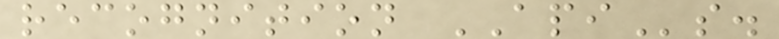recognition APIs.
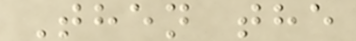Then the
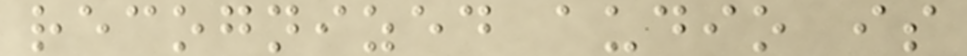recognized audio is
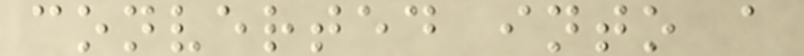converted into a
